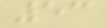53
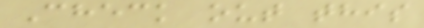Check out this
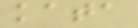kata
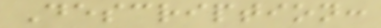Description:
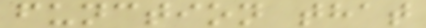function that
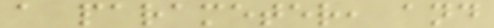a parameter, and
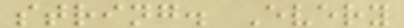string. Every
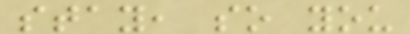stay, so you
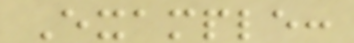Example:
